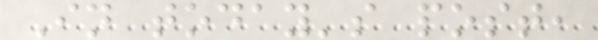In today's post,
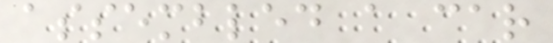assembled a car
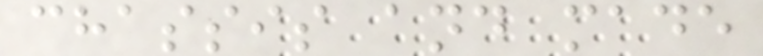chassis and made
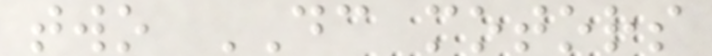two DC motors
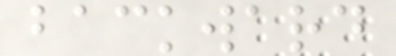backward
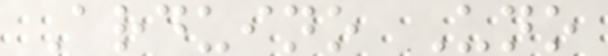Arduino Uno
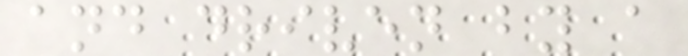and driven by a
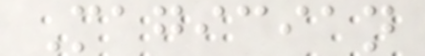Magician
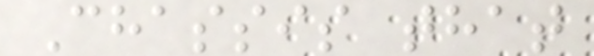Chassis that
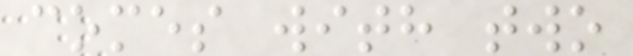comes with two
